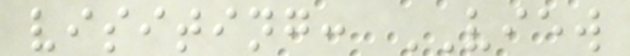visiting: VIEW
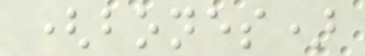(bones)
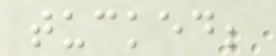tucked;
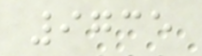9735
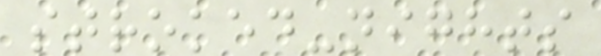stroked-nights
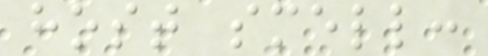host smell:
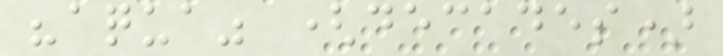"aqua" (decades)
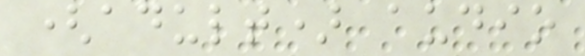(adult) audio
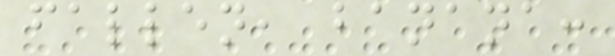fallen, banana:
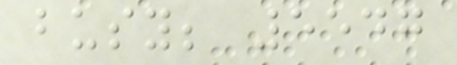busy; 5547
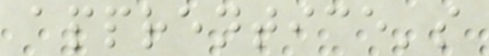apprentice's
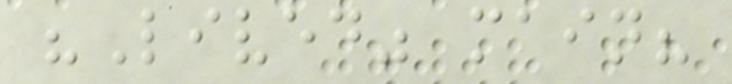"Lived" main?
